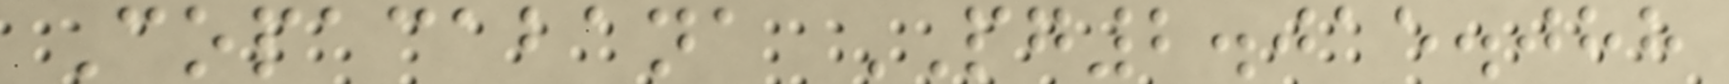Copacabana PG2.015.088
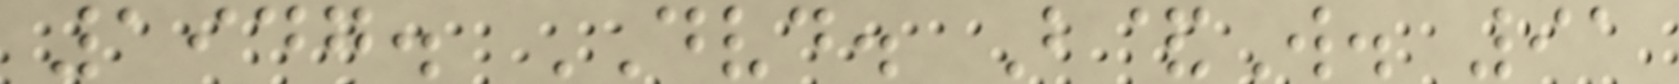1947. DVD. B&W. 91
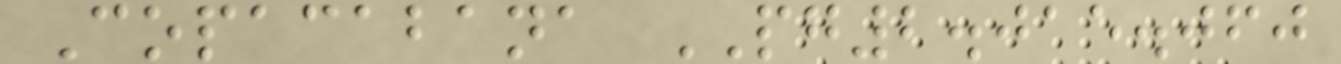Copacabana PG2.015.060
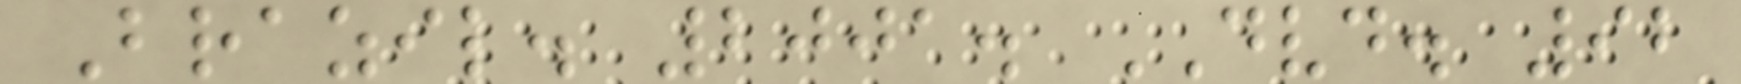Brazil. 2001. DVD. 92
